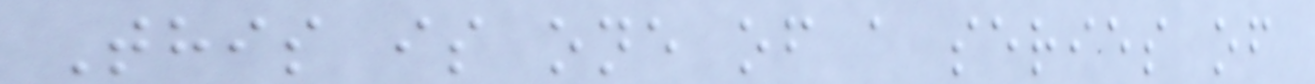This is one of a series of
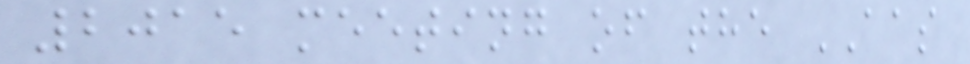2015 meeting of the AAS
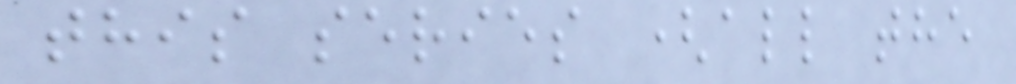this series (all the
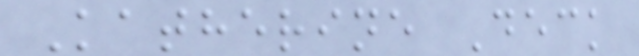Katherine Deck
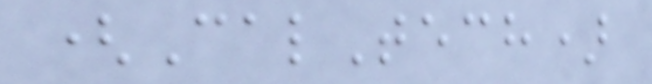(CalTech)
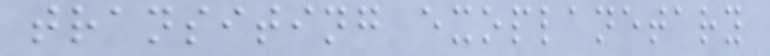transiting exoplanetary
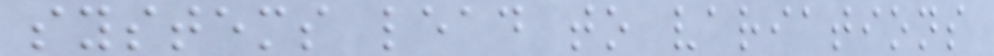systems lead to variations
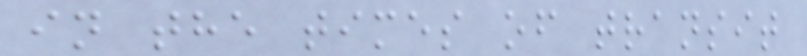in the times of transit
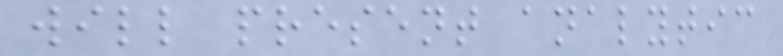will present analytic
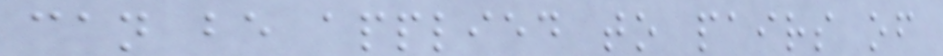can be applied to pairs of
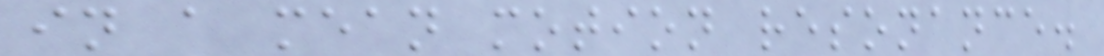in a mean motion resonance.
